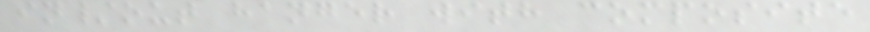in/out hanger with composite
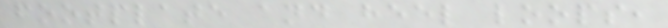footplate and heel loops,
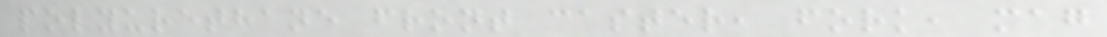polyurethane front caster, fork, mag
